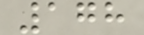178
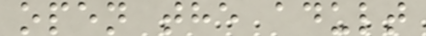open the adult
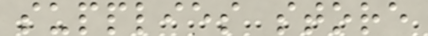supplies store
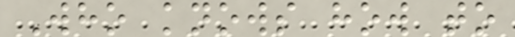Who knows how to
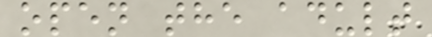open the adult
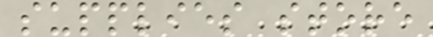supplies store
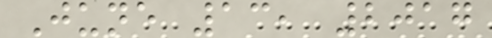June 13, 2017
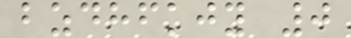bzdhfkjy 0
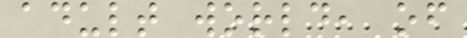adult world, of
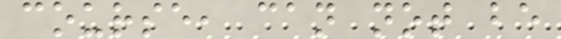course, can not be
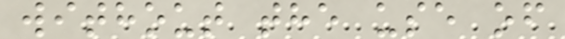without the use of
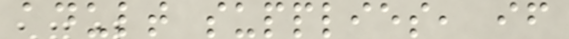adult supplies, if
